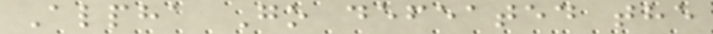Alpha Go defeated the
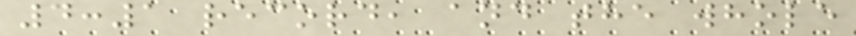4:1 record, and the whole
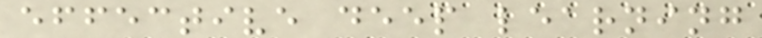effective deep learning
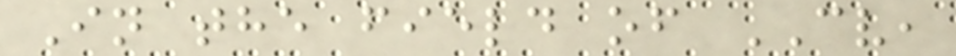In the field of CV,
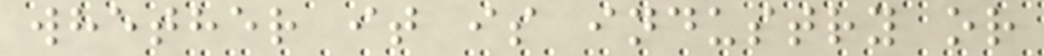whether it is industry or
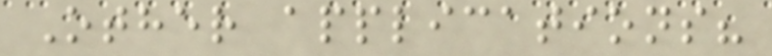Other applications?
